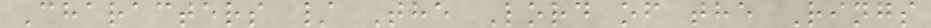Characters / The Lord of the Rings
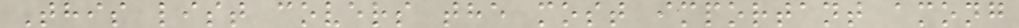This list covers the most important among
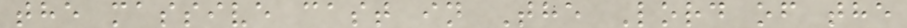the massive cast in The Lord of the
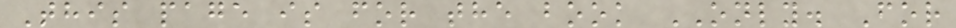This page is for the book ONLY. For
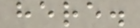here.
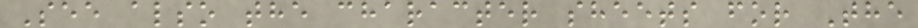See also the character sheets for The
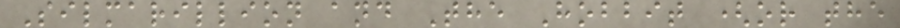Silmarillion and The Hobbit (or the
